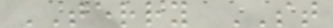TERRY ST
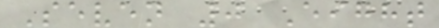Seven 0 Eight
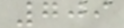709
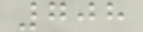708
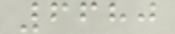6680
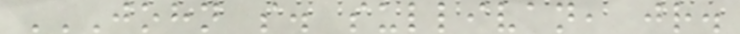JOHN S. SULLIVAN, JR.
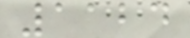1124
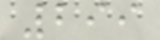299
